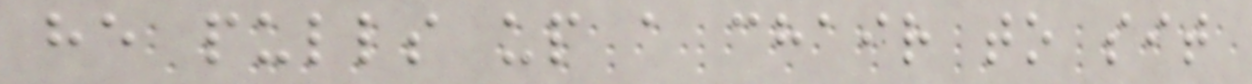he pulls up a chair to sit
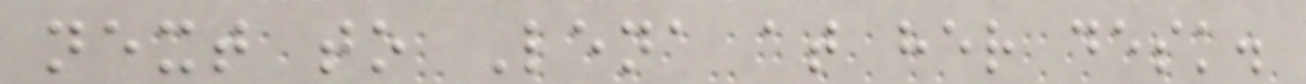next to Lena at her desk.
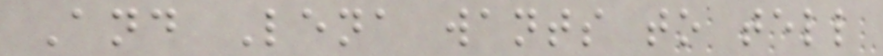And Lena wants to tell
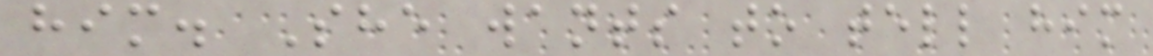him. She wants to tell him
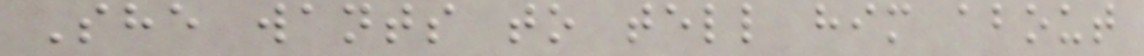She wants to tell him about
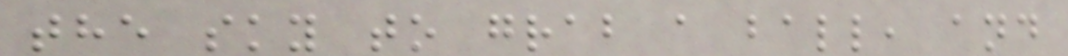the sky to grab a ball, and
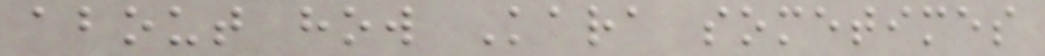about how Kara sometimes
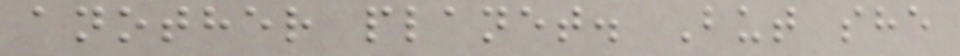another planet. But she
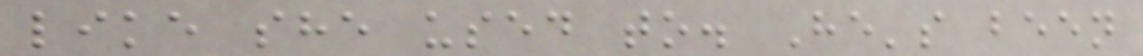like she used to. He's been
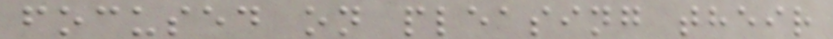focused on pleasing their
